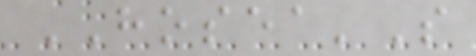HOSEA'S
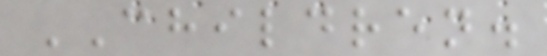CHILDREN.
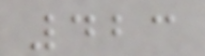423
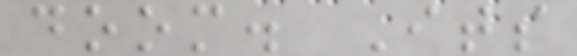doom. Its
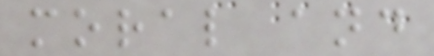moral and
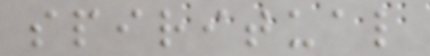spiritual
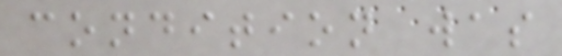condition was
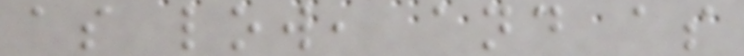as low, and as
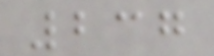237
